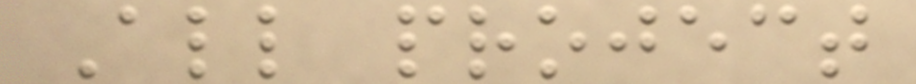All project
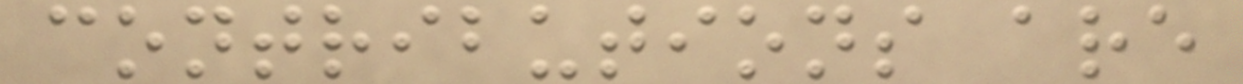contributions are
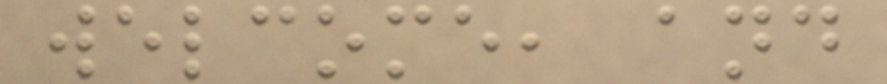welcome, and
